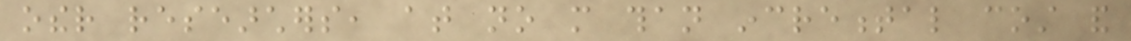other researchers, at no more than incremental cost and
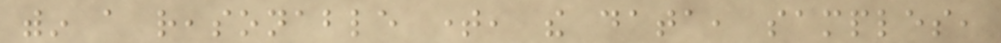within a reasonable time, the data, samples,
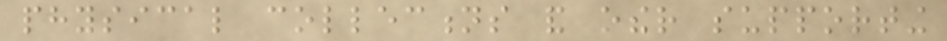physical collections and other supporting
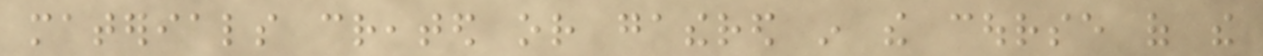materials created or gathered in the course of the
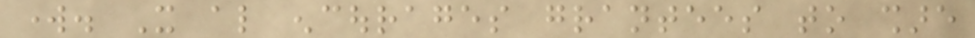work. It also encourages grantees to share
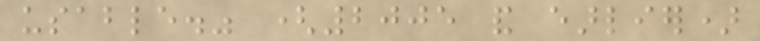usable." (2005 and earlier)
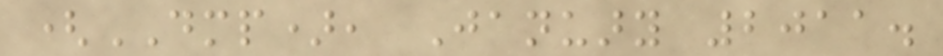(DMP), January 2011.
